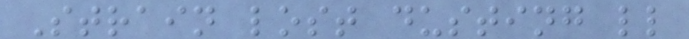Strain lost dusting ll
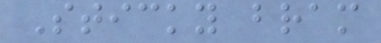Sticky bram
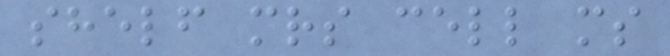shelf mrs cell ms
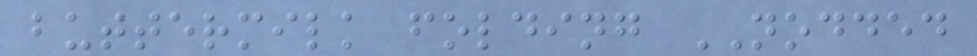buttermilk folding NODDED
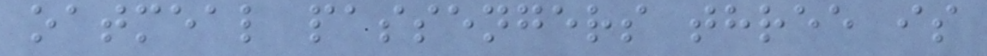oatmeal passengers three is
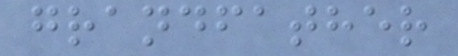grandfather
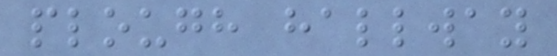plough hallway
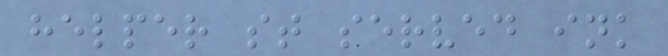helper st served ink
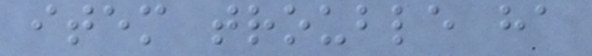item trouble ha
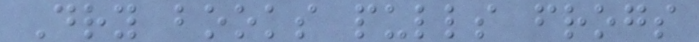Dry books pulls frogs
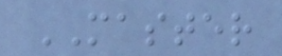MASTER
